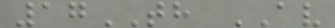17TH AV
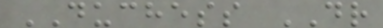DUCHESS DR
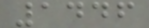1446
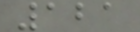121
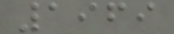1969
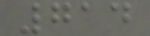714
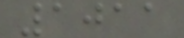1011
